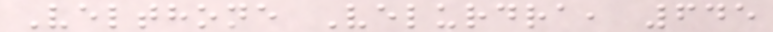Velthone Velurdra, 645
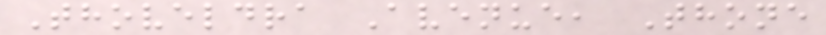Thoveldra Avenue, Thone
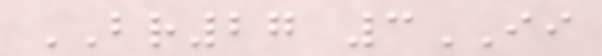BR27 3II
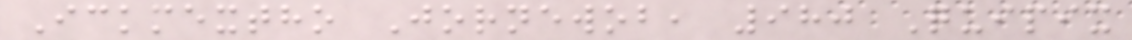Ickmextho Jornewob, 980 Quipix
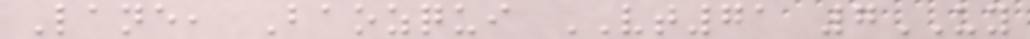Lane, Baozqui VT71 7UY
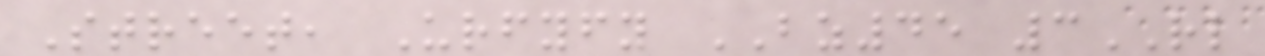Street, Urfyfy BZ45 3RL
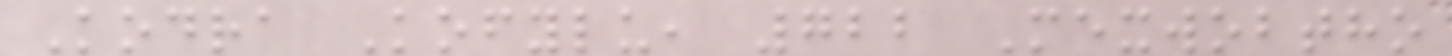Kodra Kofylu, 722 Mexwobtho
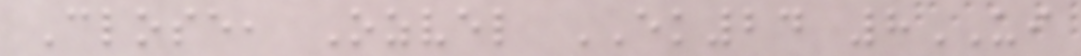Close, Ozvel EK24 8UI
